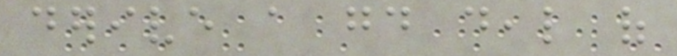derive a good deal of
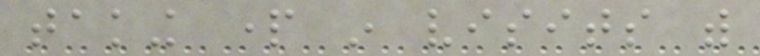taking part in visits with
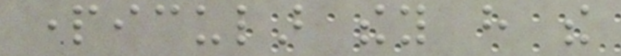particular they have the
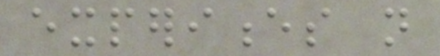experiences not
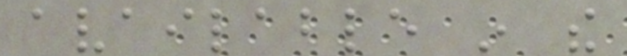available in the
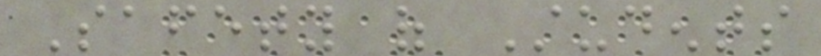Safety of Students
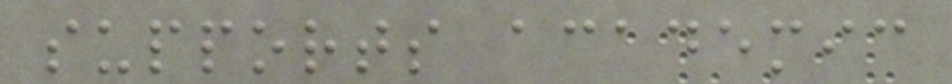supports academic
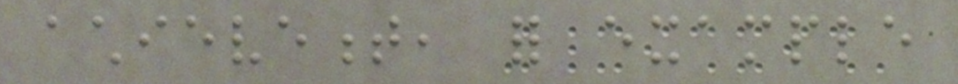achievement, for example
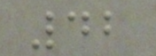42
